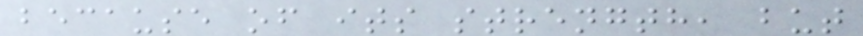because of its strength, but
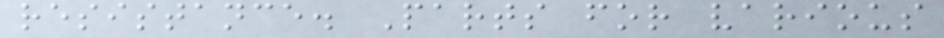resistance. Parts for various
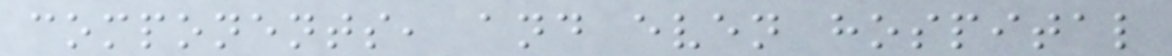components, and even hospital
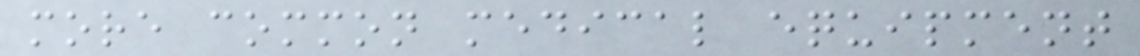more common medical equipment
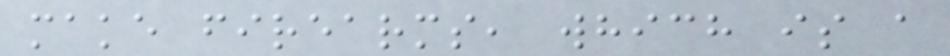make firearms, which is a
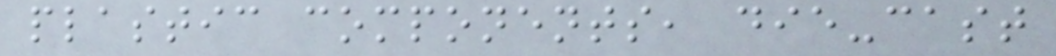plastic components, die-cast
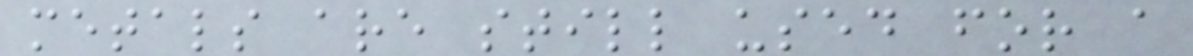metals are still used for a
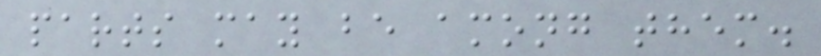parts may be among them.
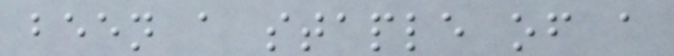been a staple of a
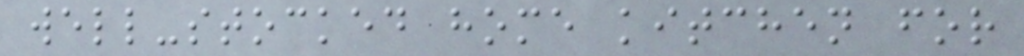well-stocked home kitchen for
